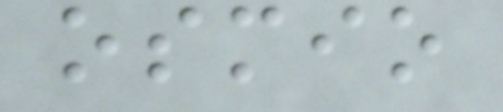osmio
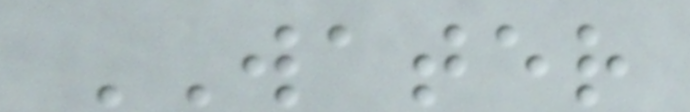WATER
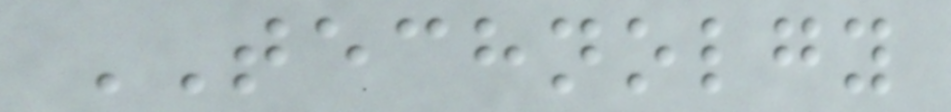TECHNOLGY
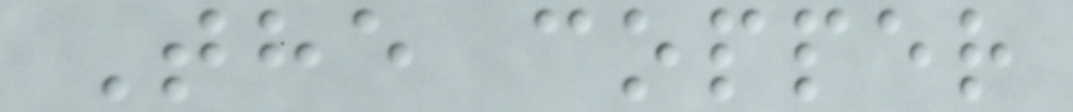The copper
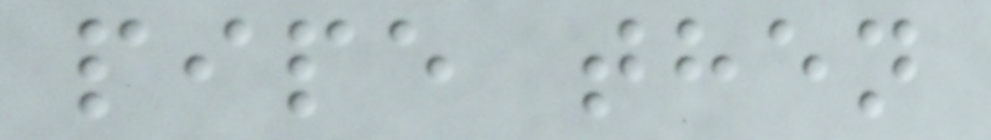pipe then
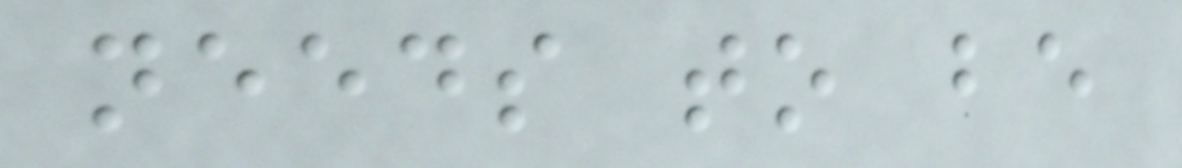needs to be
